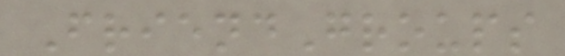FriendGroups
